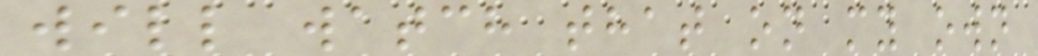will watch that on my own
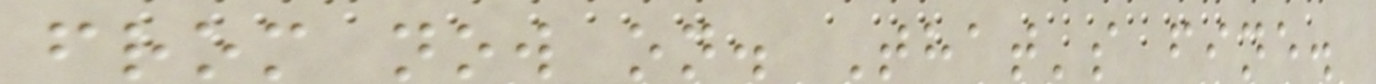from now on. That's fine.
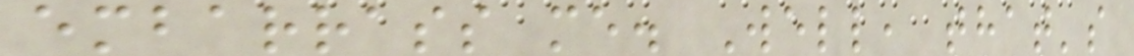embarrass me. Well, that's
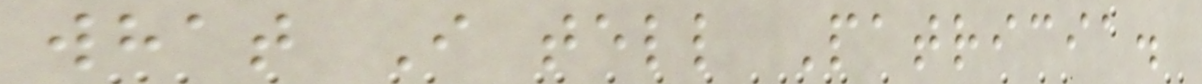what I tell Patricia.
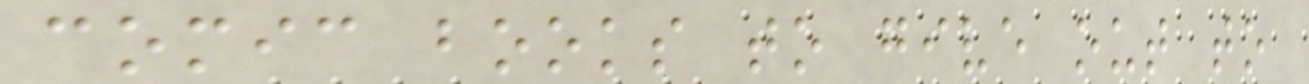comic books to give out to
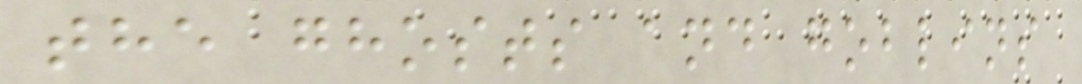the ghosts and goblins
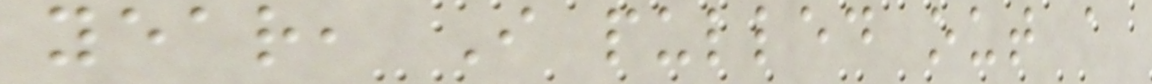year, I pulled out a
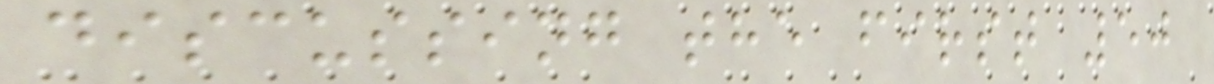discussing the first 50
